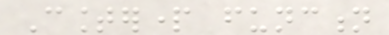Counterpart function
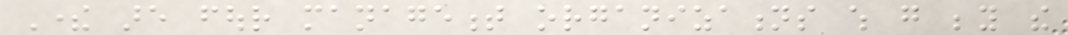There are four management organizations which go beyond the
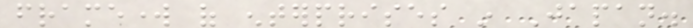framework of enterprises in Japan.
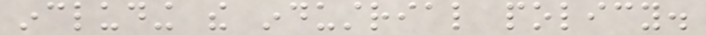including the industrial policy.
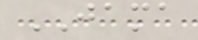JAMA
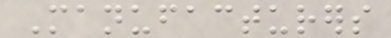Manufacturers
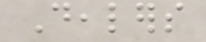Dealers
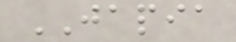JAPIA
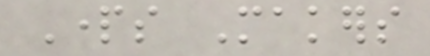Parts Makers
